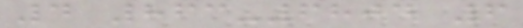4 863-6804 6
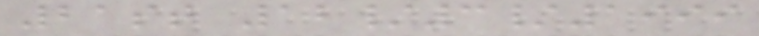21st 12/3/1999
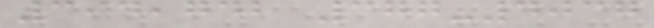394,742 377-4037
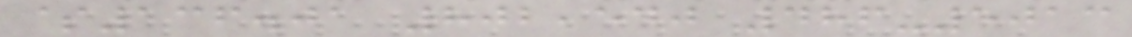$136.01 802,540 486-5013
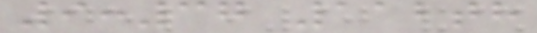9:37 112th
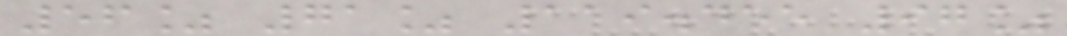56% 71% 119.455 97%
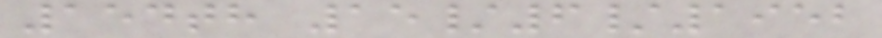154th 15/6/1952
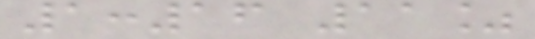1:16 11%
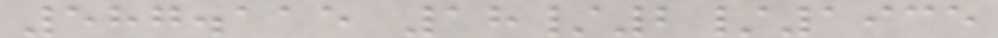587.115 18/2/1935
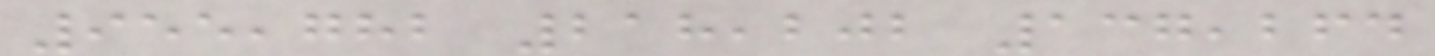955,782 218,202 137,264
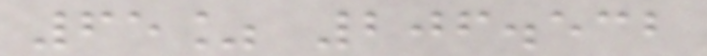65% 206.532
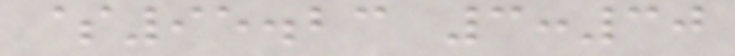$95.23 3:30
